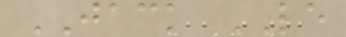JACK LE
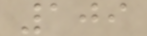109
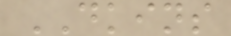DKINS
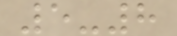5-8
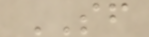SF
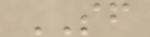SF
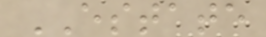ESTATE
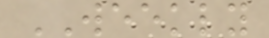WEEKLY
